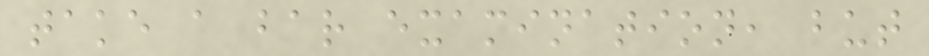take a bar examination, but
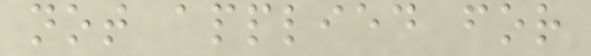not applied for
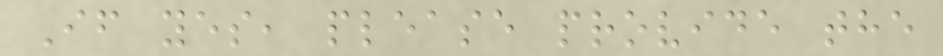If yes, please provide the
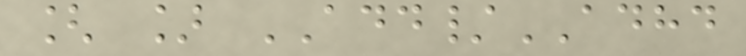[ ] ADD/ADHD
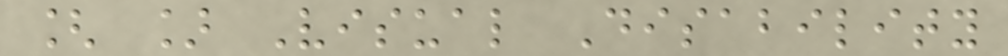[ ] Visual Disability
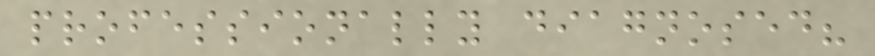professionally diagnosed?
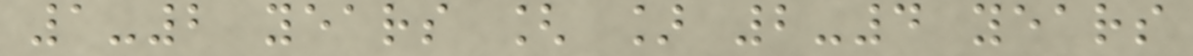1-2 years [ ] 2-4 years
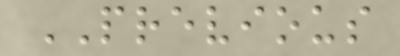PREVIOUS
